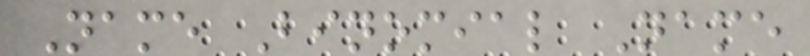Name Binomial Name
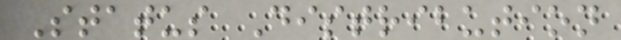Status Distribution
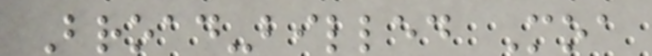Broad-billed Moa
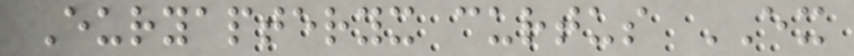Euryapteryx curtus EX
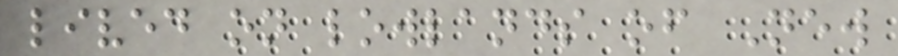lived on lowlands of New
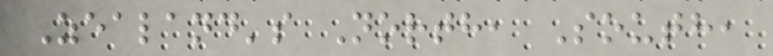Zealand's North, South,
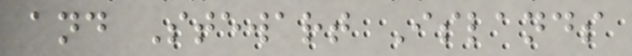and Stewart Islands
